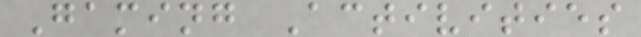Gaming Activities
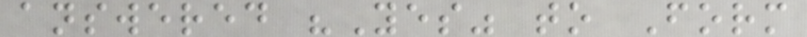answered "Yes" to Form
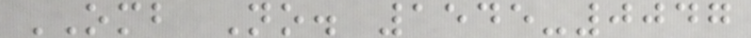OMB No. 1545-0047
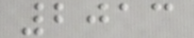2013
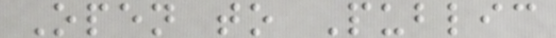Open to Public
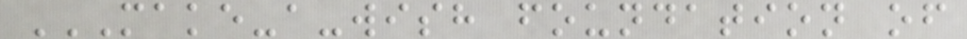MAKE-A-WISH FOUNDATION OF
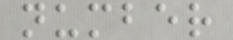number
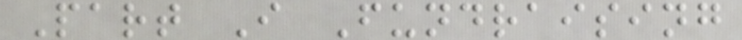Part I Fundraising
